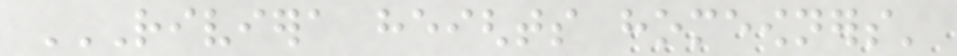RIVIERA HEIGHTS HOMEOWNERS'
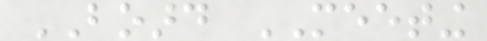BOARD MEETING
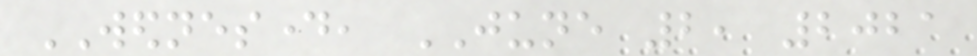WEDNESDAY, JUNE 2, 2021
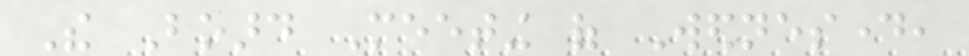The Board Meeting of Wednesday,
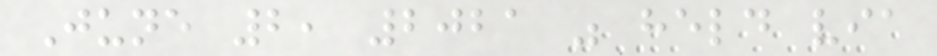June 2, 2021 was held via
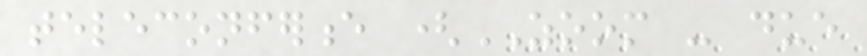teleconference (ZOOM - due
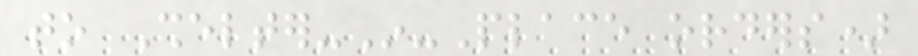to Shelter-In-Place orders)
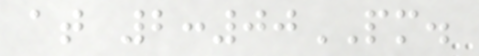at 2:00PM.
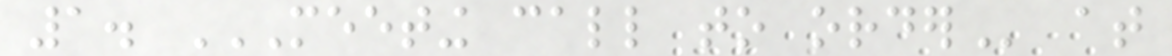1. MEETING CALL TO ORDER at
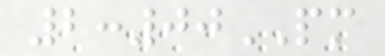2:00PM
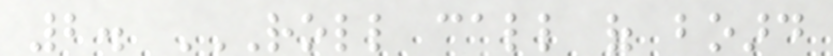2. ROLL CALL OF BOARD
